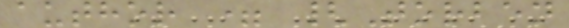author = {Torben
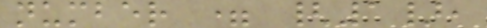number = {1},
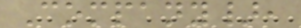Company},
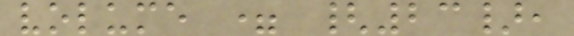volume = {23},
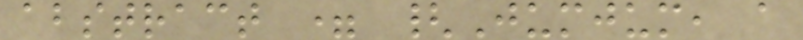abstract = {Jumjum, a
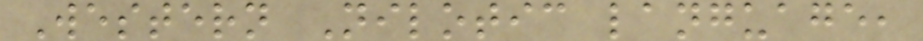Western Nilotic language,
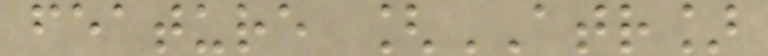feature [ATR]
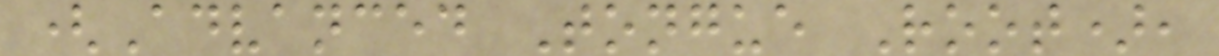(Advanced Tongue Root),
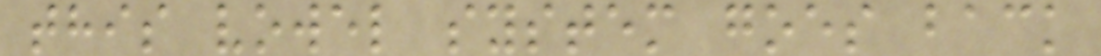this vowel system goes back
